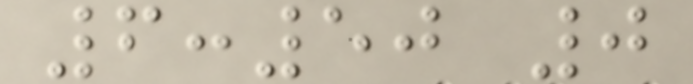6:50 0
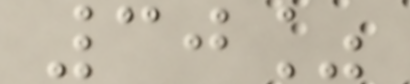30%
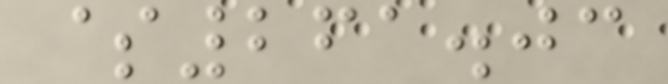$261.03
